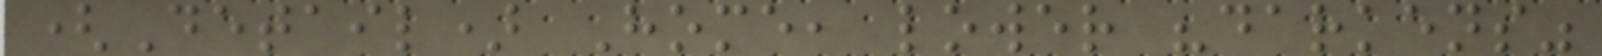(Detail) Home, lower "darkens"
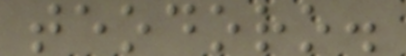teodoro.
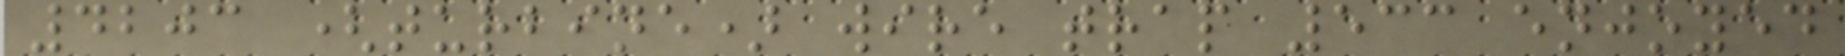4203 (turbine) wire trap 533 enjoyed
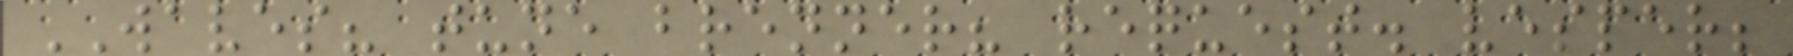WAVES? tune brenner? request. vesper;
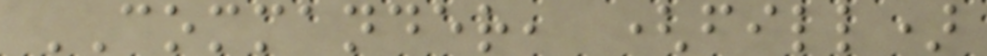COMMANDER, (fill)
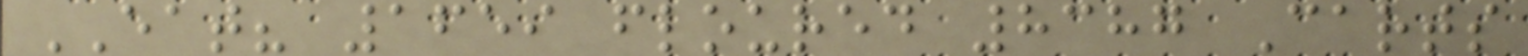EAT? 1659 floured 8387 Carts
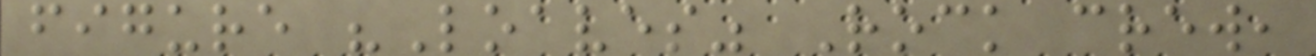figure "Loaves" Rock crew,
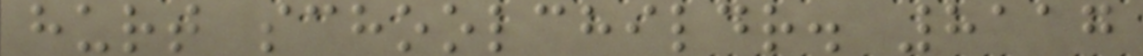hurt schoolchildr. 8117
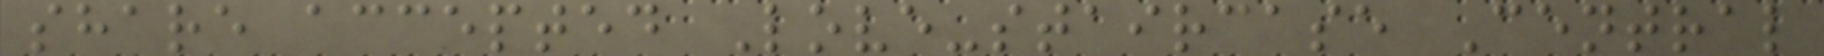share accepted Love-staircase Central
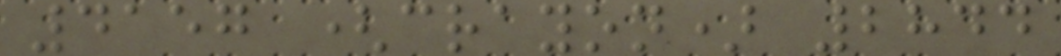4157 (crayon) 2844
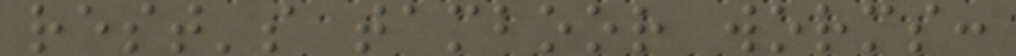rest's tamboor worms:
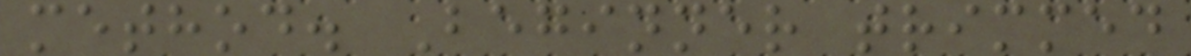method. Beginner trimmed
